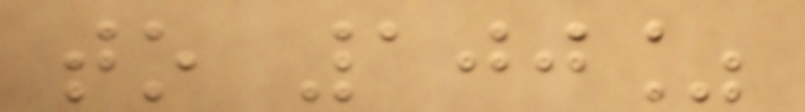to 100%
